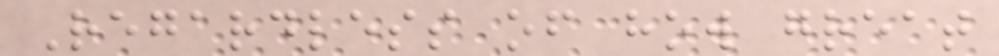Regardless of how great
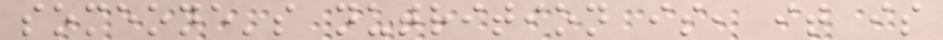someone's nutrition is, it is
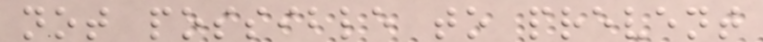not possible to prevent
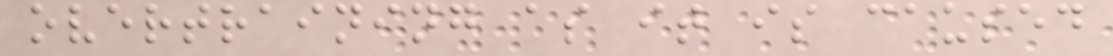overtraining as it is caused
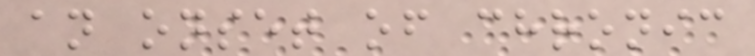an onset of chronic
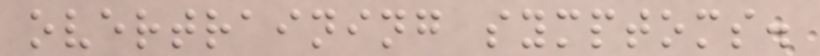overtraining symptoms.
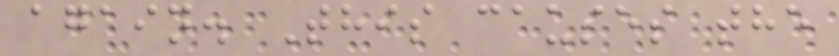again. This causes the
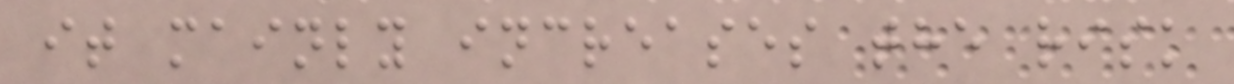it mainly increases the risk
